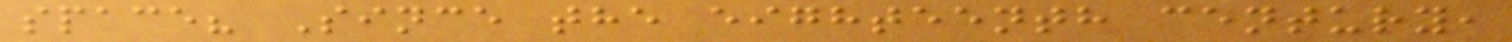space? Since the eighteenth century,
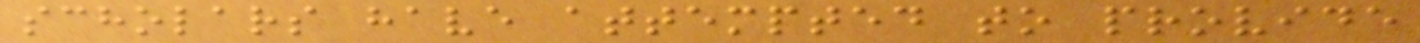scholars have attempted to provide
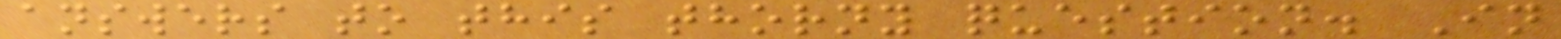answers to this thorny question. In
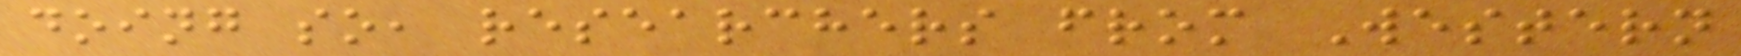doing so, researchers from Western
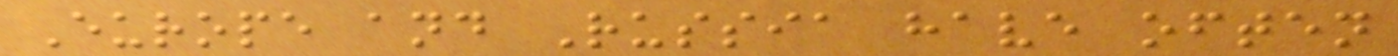Europe and Russia have often
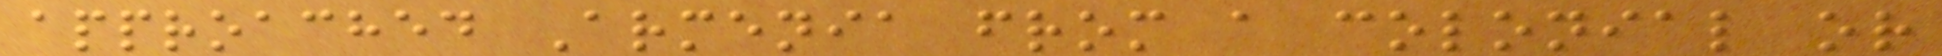approached Armenia from a colonial or
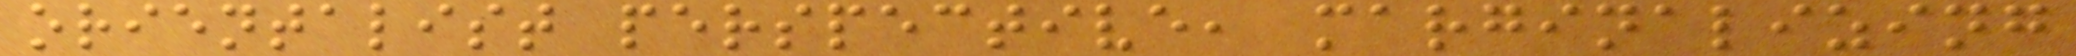orientalist perspective, marginalizing
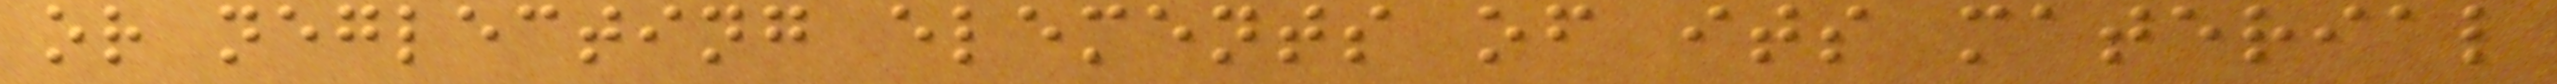or neglecting elements of its material
